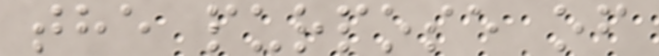the purpose of
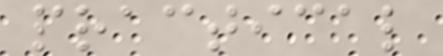practical
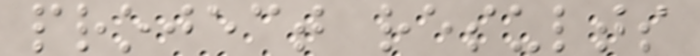project results
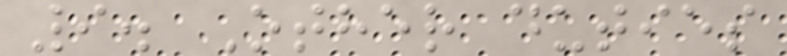9. Other duties
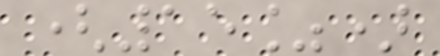(15%)
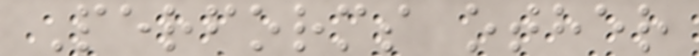Performs other
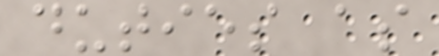duties as
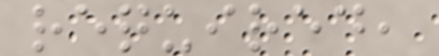required,
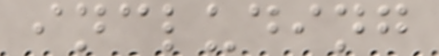including
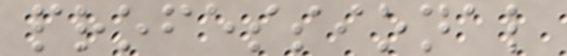professional
